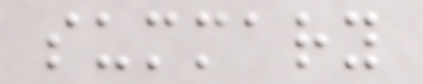summary
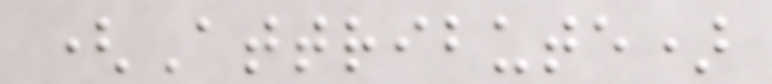(Attribute)
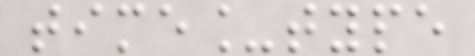time_type
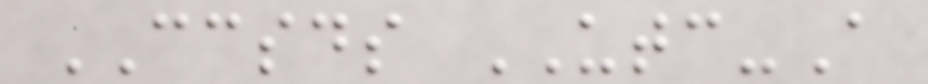CCSDS UTC-A
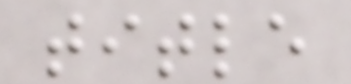title
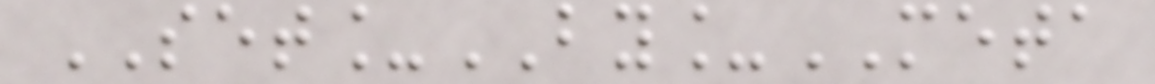SET_BY_META
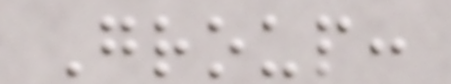Group:
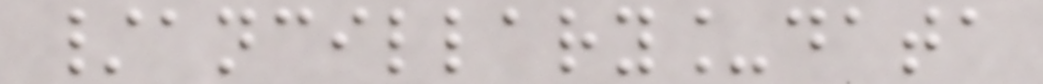/ancillary_data
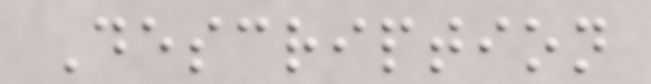Description
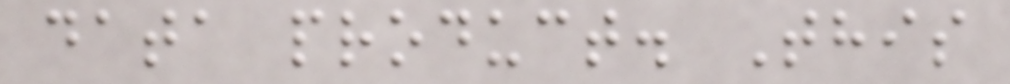data product. This
